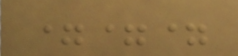===
